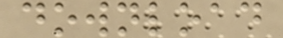download
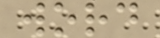word
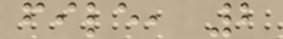file, 2
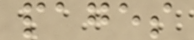pages
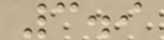3.9
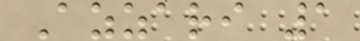Azzari 1
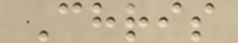Chris
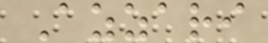Azzari
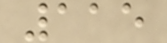115
